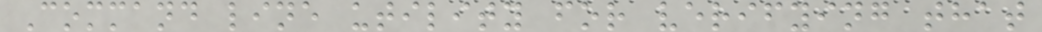Command line utility for verifying that
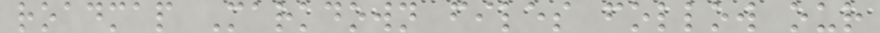roadmap Markdown files follow our
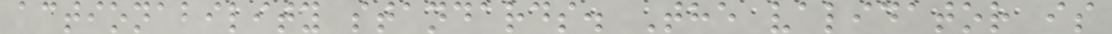actionability standards. The validator is
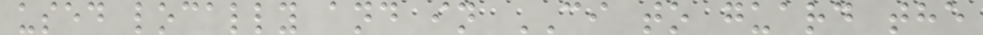used locally and in CI to guard the
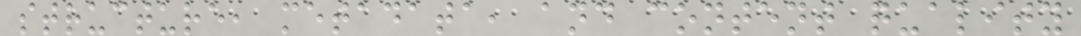structure, metadata, and content quality
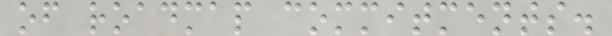of roadmap commitments.
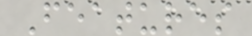Features
